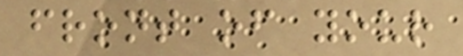front of your
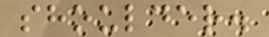shoulder.
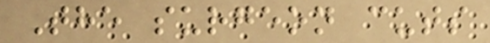The surgeon cuts
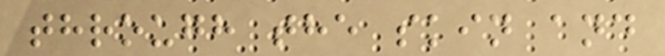through the skin and
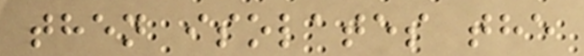then isolates the
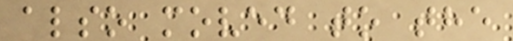also moved to the
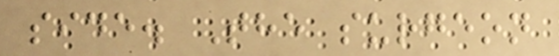side. The surgeon
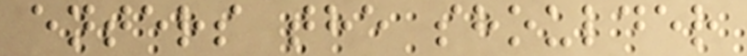enters the shoulder
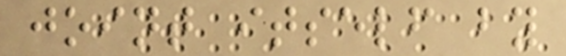joint itself by
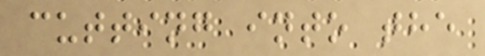cutting into the
